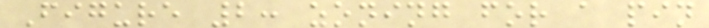Figure 2: zoning for a pin
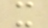x
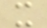x
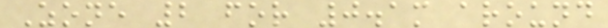Zone 2 for 0.1m around
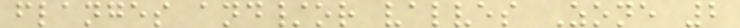flanges and/or valves Zone 2
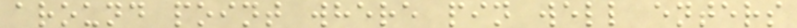around point where pin well enters
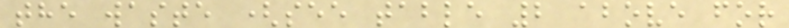the waste (see table 2 above for
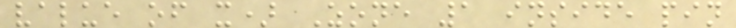value of x) Zone 1 inside pin
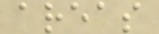areas
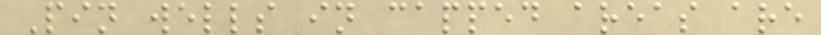Pin wells in capped areas are
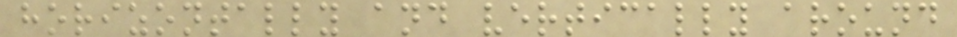horizontally and vertically around
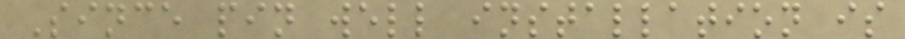Since pin well installation is
